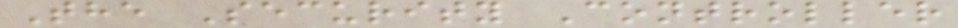The Security Controller
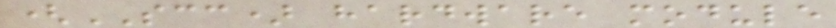(SCC) hardware module
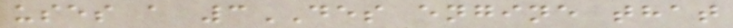uses a 3DES engine that
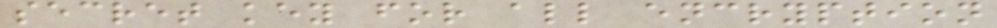secret key for all encryption
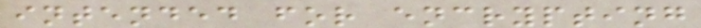intended for encrypting
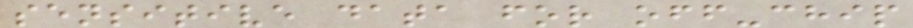sensitive data for off-chip
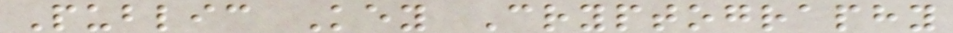Public Key Cryptography
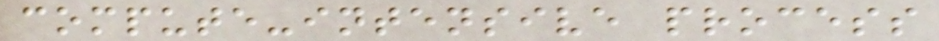compute-intensive process
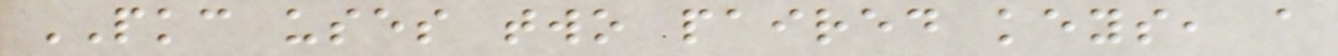PKC uses two paired keys, a
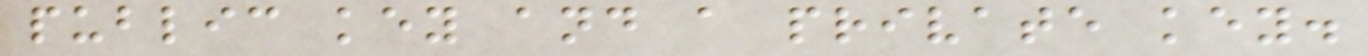public key and a private key.
